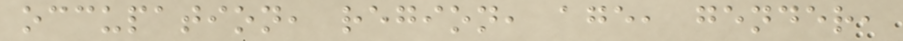occupation, region, age, gender,
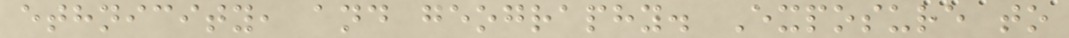ethnicity, and geography. Exposure to
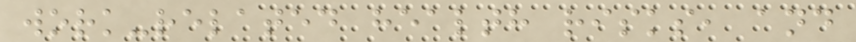work-related health risks, and
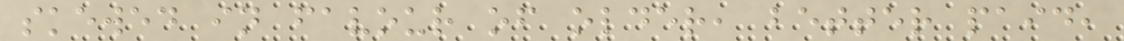skewed in favour of older, better paid,
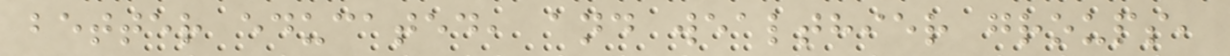better educated, and wealthier groups,
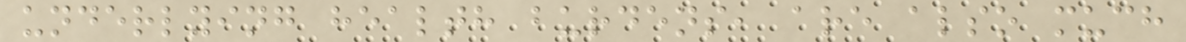underlying health burdens, are also much
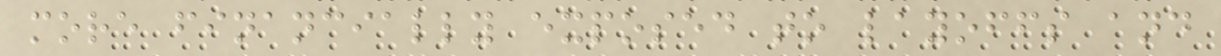more financially exposed to layoffs and
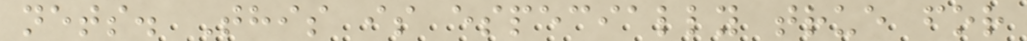nets. This is especially true for
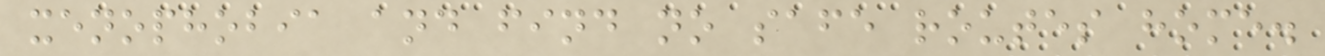xenophobia and find no safe routes home.
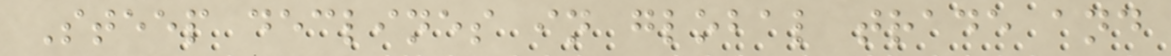Steep declines in global trade and
